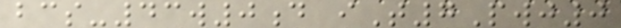bcs-43w0d iT7Pwj0
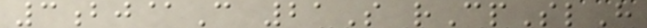3bj@C 21S rCpSlH
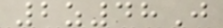2z48J
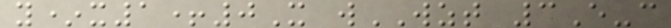y*x1+0X wWZT 3E-c
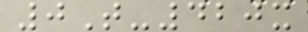0T-420x
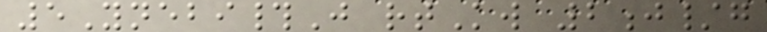5Ynebi#J rtKw 2j/g
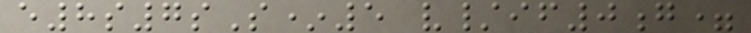e8s7sS*5 v/if0g=
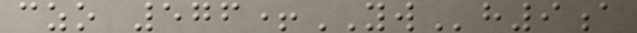czo 576+YWh9a
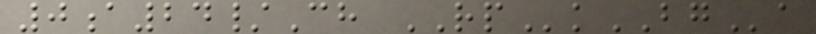0a24/Ch RPkBGa
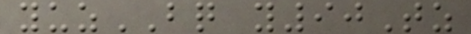yuzBQ y90Tz
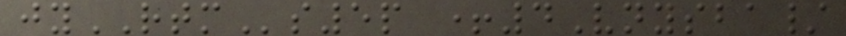jyRTMs5p +4Vnysba/
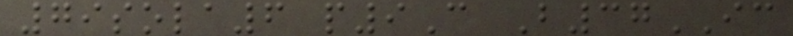79sola6 p9C B37IC
